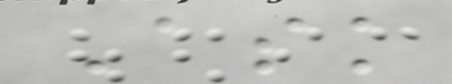Ask
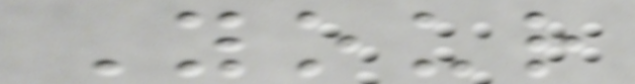Your
